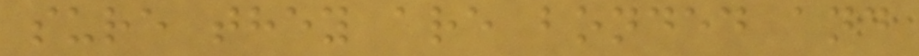sure they are bonded and
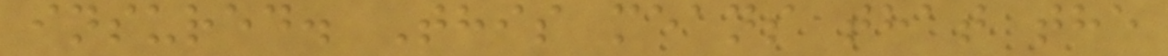insured. This means that the
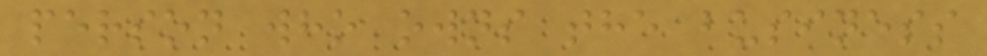person who owns the business
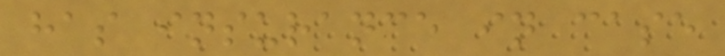has insurance in case
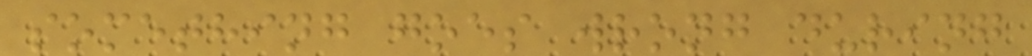something goes wrong during
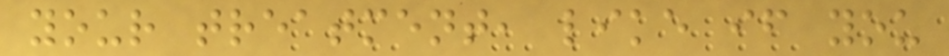your treatment, like if you
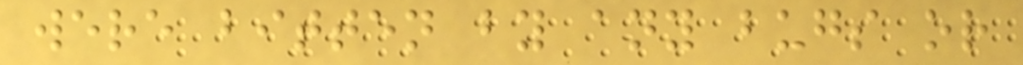were bitten by any bugs or
